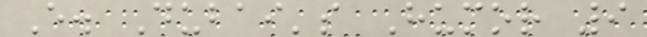E. Dubai's Humor 9
